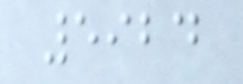5924
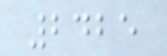2425
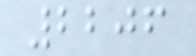2206
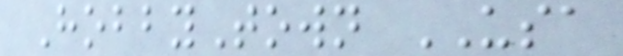HobbyTown USA
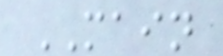MAIN
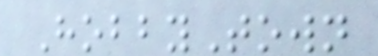HobbyTown
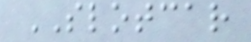SLOTCAR
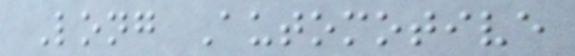Long Automotive
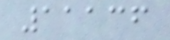11136
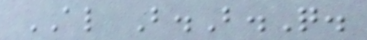AL B.B.Q.
